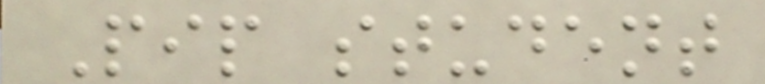Pip student
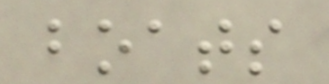boats
